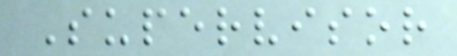Supervisor
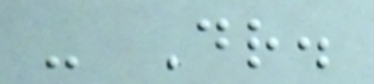- Dr.
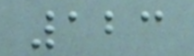123
